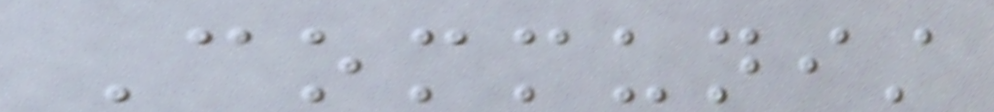Communist
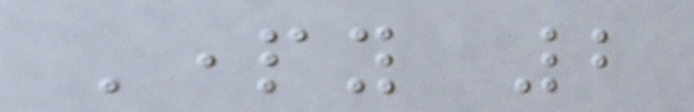Party 2
